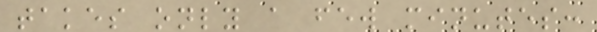takes only a few minutes:
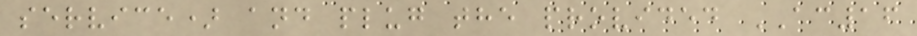service) and plug the provided AC16
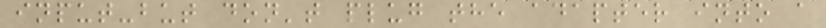input-but don't plug the adapter into a
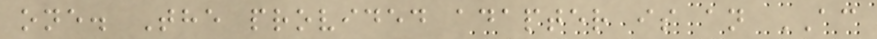one. The provided adapter is an AC
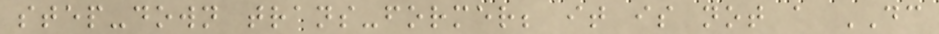step-down trans-former; it is not a DC
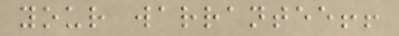your warrantee!!
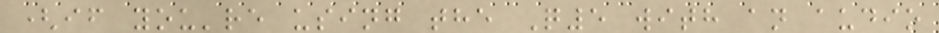(if you're using the Q5 with an audio
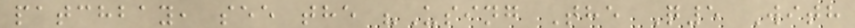patchbay, see the "Using The Q5 With
